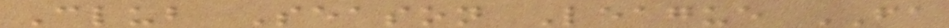Club Season League FA
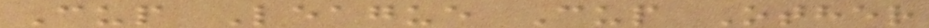Cup League Cup Other
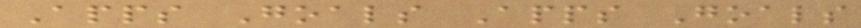Apps Goals Apps Goals
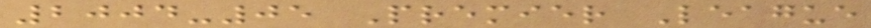2004-05 Premier League
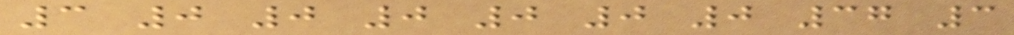3 0 0 0 0 0 0 37 3
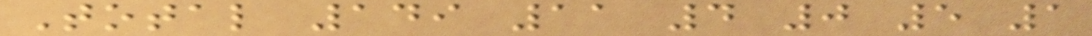Total 149 11 4 0 5 1
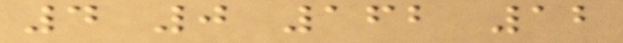4 0 162 12
